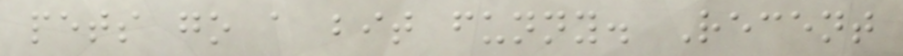pets go a bit funny. Recent
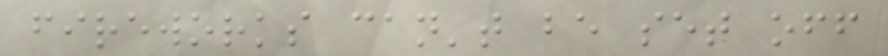fireworks can't be set off
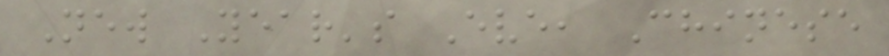New Year's Eve, Chinese
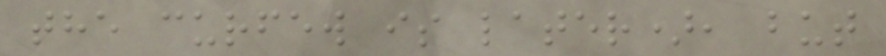the curfew is later), but
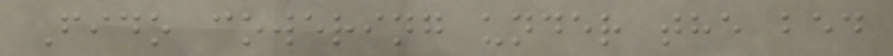Fido cowering under the bed
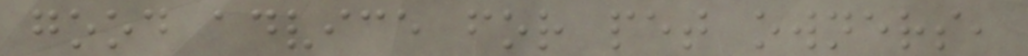good advice for pet owners,
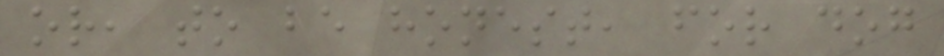or, to be honest, for dog
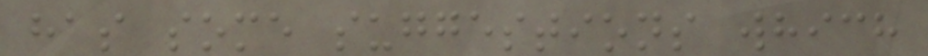has some suggestions which
